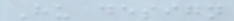Hu design
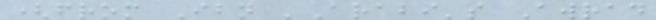(from Ibn 'Arabi's Awrad
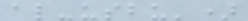al-usbu')
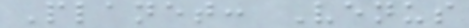Planet: Venus
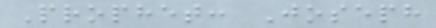Prophet: Joseph
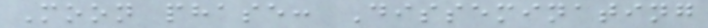Moon phase: Disseminating
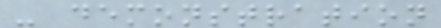- demonstration
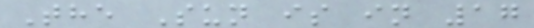The Sun is in 17
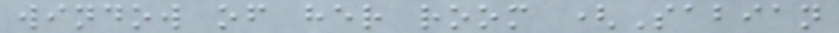window of her room (Sabian
